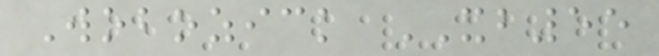Wobozick XB55
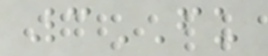3FU
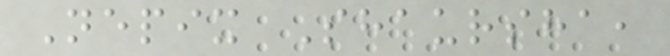Nepix Shaursha,
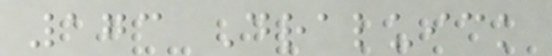173 Draluick
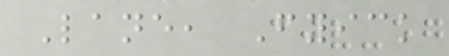Lane, Fyick
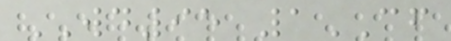WD95 1CF
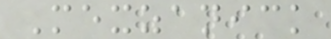Mexzanick
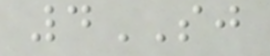4SJ
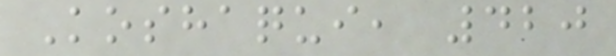Koshaqui, 420
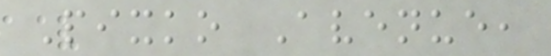Pixko Avenue,
